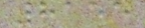8155
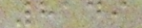8149
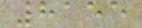8155
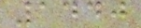1440
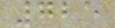725
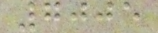7005
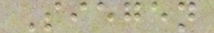Siegen
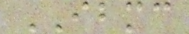IBMC
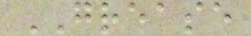GREASE
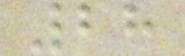28
